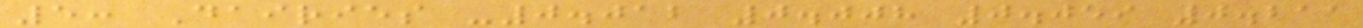5: Dairies -0.012 0.008 0.059 0.211
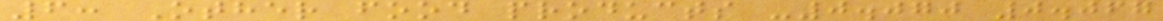6: Other food products -0.070 0.067
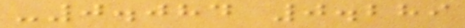-0.084 0.289
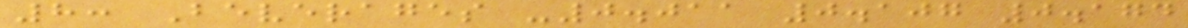8: Beverages -0.011 0.107 0.174
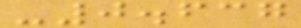-0.637
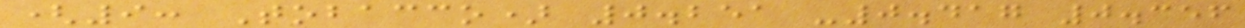(9: Tobacco) 0.251 -0.417 0.356
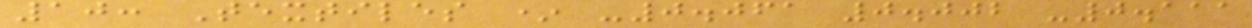10: Textiles * -0.061 0.002 -0.111
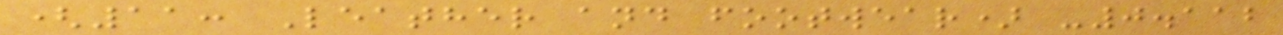(11: Leather and footwear) -0.112
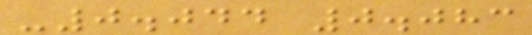-0.044 0.083
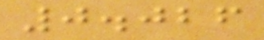0.026
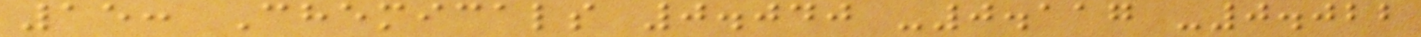15: Chemicals 0.040 -0.117 -0.022
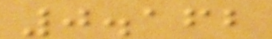0.162
